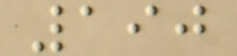190
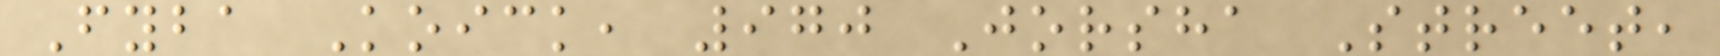Fyba Koick, 970 Jorsha Street,
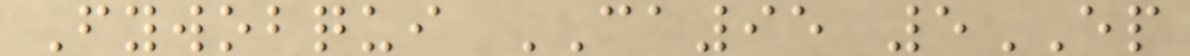Fywobqui CA95 5EP
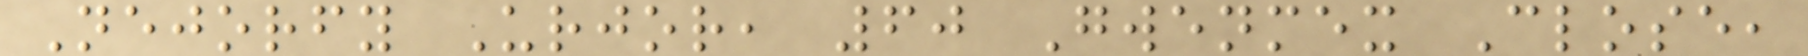Nejorfy Urjor, 60 Gwenmex Close,
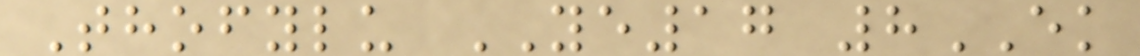Thofylu YE17 8EK
